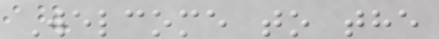Welcome to the
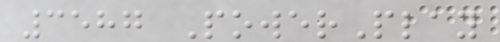3587 PowerPlay
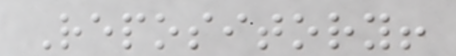Repository!
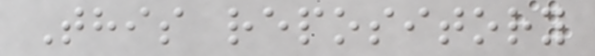This repository
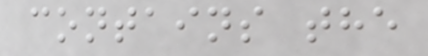contains the
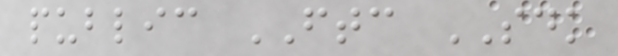public FTC SDK
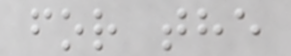for the
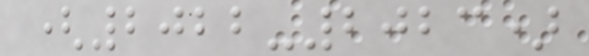(2022-2023)
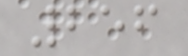256
